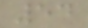54
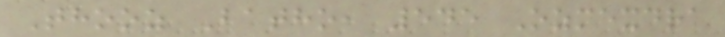Thooz Batho, 545 Ozmexdra
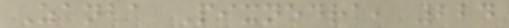Zanba Pixnedra, 224
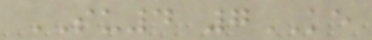SU4 7KE
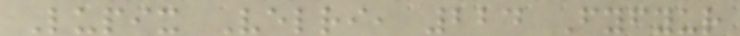Lupix Velri, 224 Fyfyur
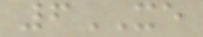6XE
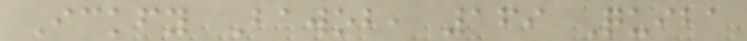Ickfy Bawob, 169 Quiba
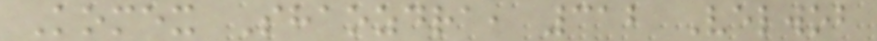Komex Shaozdra, 312 Velwob
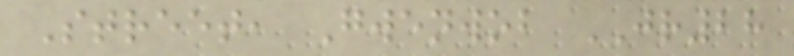Street, Gwenwob JR28
